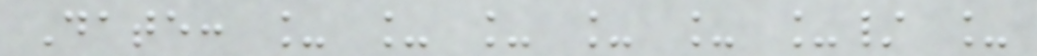Date: _ _ _ _ _ _/ _
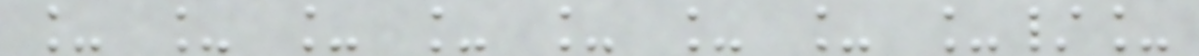_ _ _ _ _ _ _ _/_
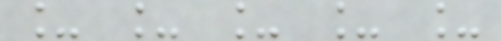_ _ _ _ _
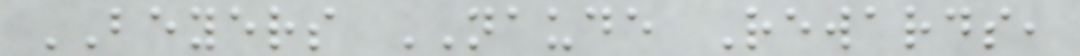BEYERS NAUDE Rewards,
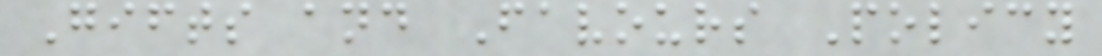Gifts and Favours Policy
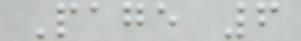Page 6
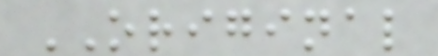ORIGINAL
